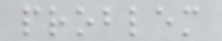problem
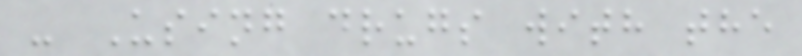- Using drugs with the
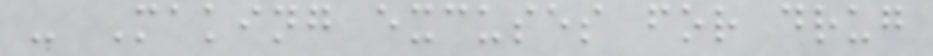- Making excuses for drug
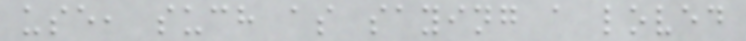use, such as saying a loved
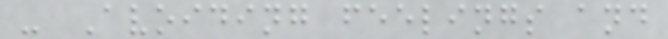- Avoiding feelings and
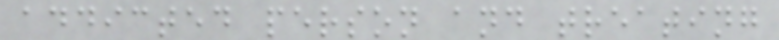addicted person and treating
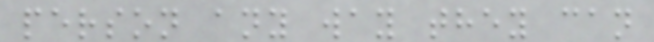person any way they can
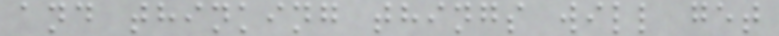and thinking things will get
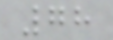78
